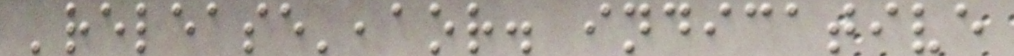'release',aor. indicative
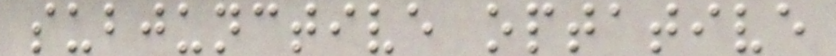subjunctive optative
